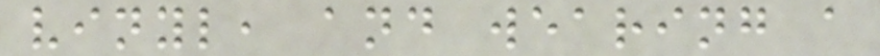vinyl, and wearing a
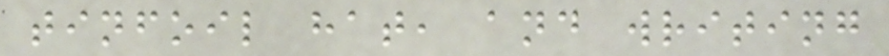tinfoil hat, and writing
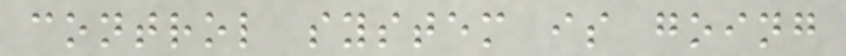control system is going
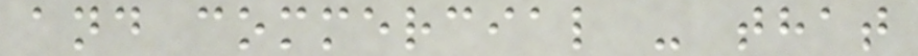and commercial - that
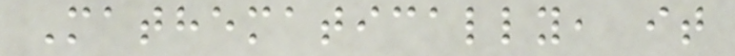Mathematically, it
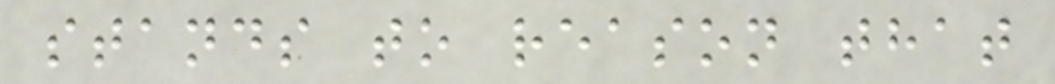stands to reason that
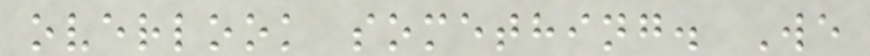overlook something. We
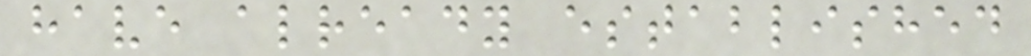have already established
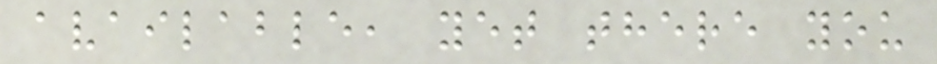available, yet there you
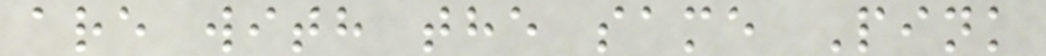are with the same Pink
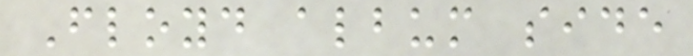Floyd album side
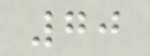70
